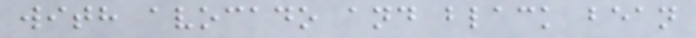with avocado and black bean
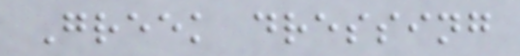Greek dressing
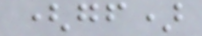(gf)
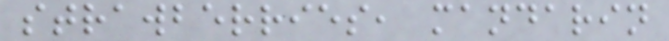strawberries, mandarin
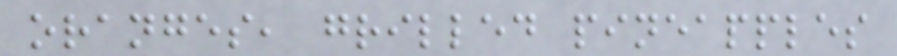oranges, grilled pineapples
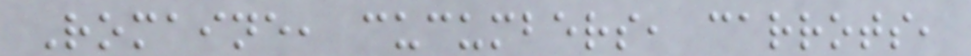Romaine, cucumbers, carrots,
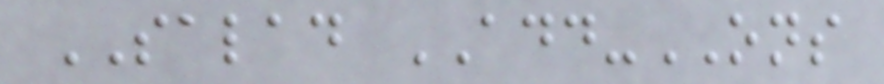SALAD ADD-ONS
